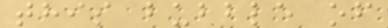this bubble of
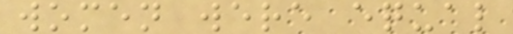women were equal
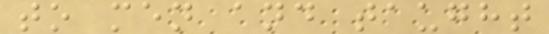to men and taught
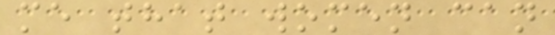me that women can
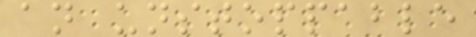an unstoppable
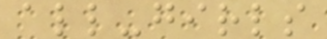all-girls
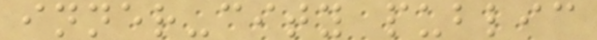inner-city public
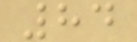84
